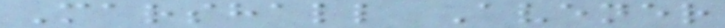Marshall Avener
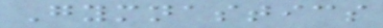Gymnastics
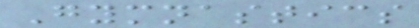Gymnastics
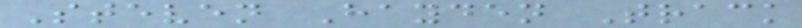Steven Hayden Track
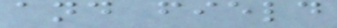and field
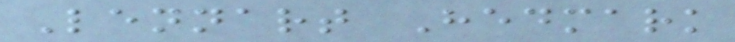Lennart Hedmark
